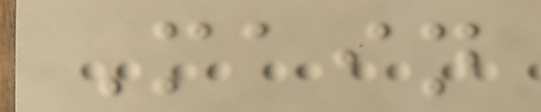Main
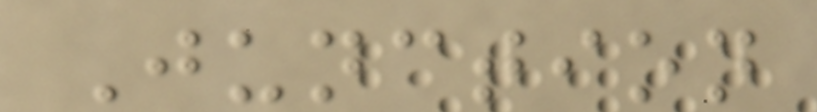Junction
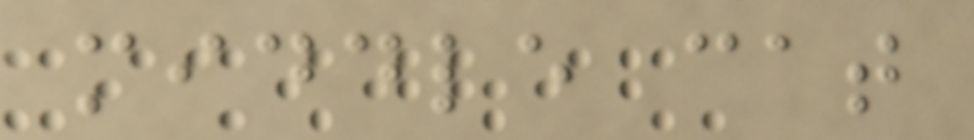middle cat
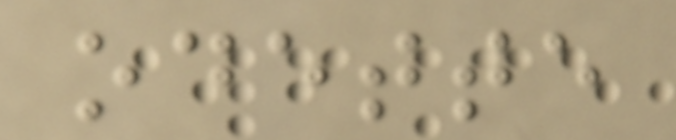odette
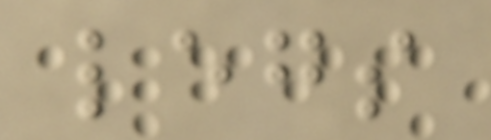legs
